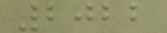2022
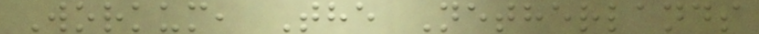Workum, The Netherlands
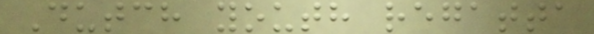Dutch youth regatta
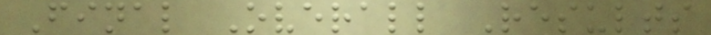Final Overall Results
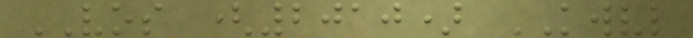VOS (2010) KWVL
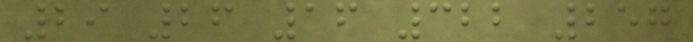29 26 16 322 257
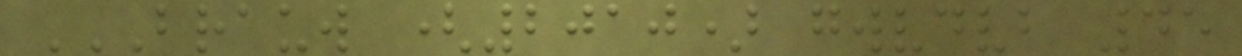BRAUW (2010) GWVDVB 45
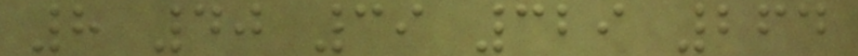8 40 39 329 264
